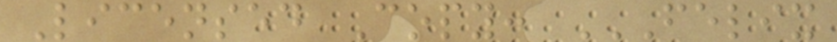Licensed Copy: FELIX
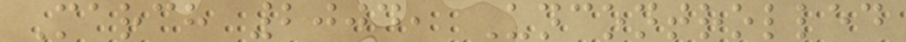March 2004, Uncontrolled
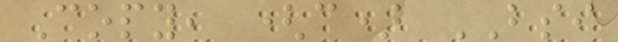Copy, (c) BSI
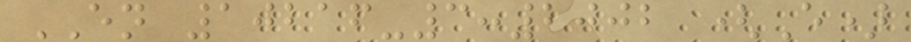EN 10216-3:2002 (E)
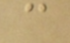c
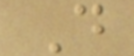D
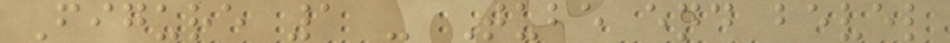Figure 1 - Tube end bevel
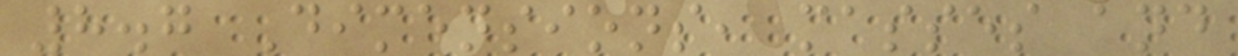8.7 Dimensions, masses and
